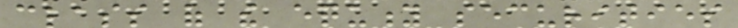class of the equity securities
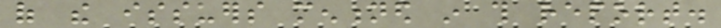of the issuers mentioned in this report.
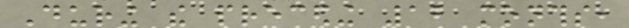During the preceding 12 months,
